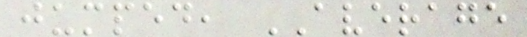jumped, AVERAGE
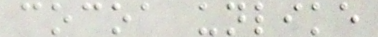cocoa unlike
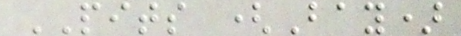PITS (Bay)
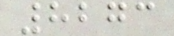8273
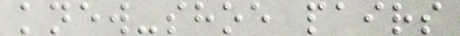knew-shoe pairs
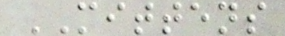MITTENS
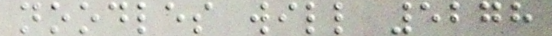noodles will 5278
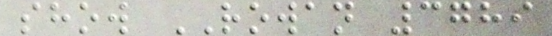show ROWAN 3789
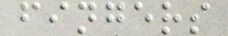fingers
